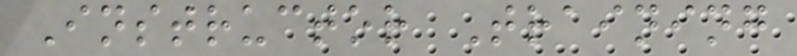Instructor Training
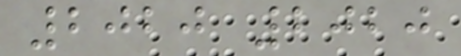2020 2020
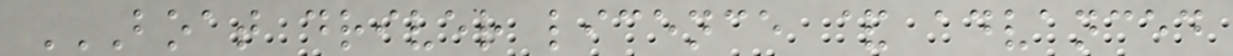BOAT DRIVER LICENCE & ADVANCED
